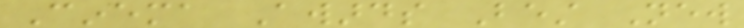Cinema Awards Best New
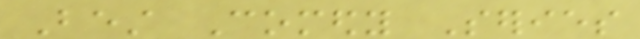Best Comedy Series
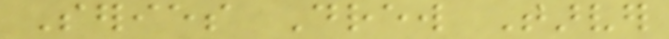Series Drew Tarver
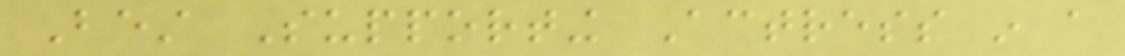Best Supporting Actress in a
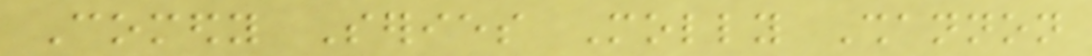Comedy Series Molly Shannon
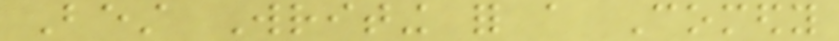Best Writing for a Comedy
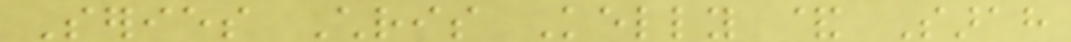Series Chris Kelly & Sarah
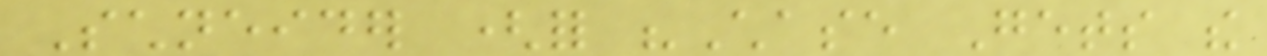Schneider (for "Chase Gets the
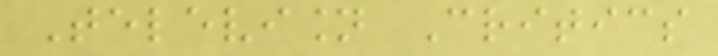Television Critics
